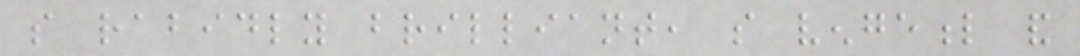so rabidly brilliant, so vengeful and
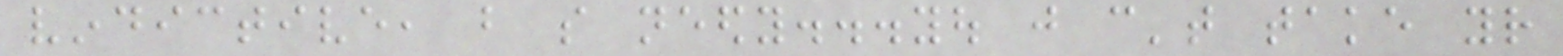vindictive, but so needy...you just can't take your
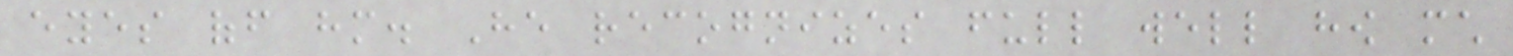eyes off him. He recognizes full well how much
